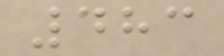483
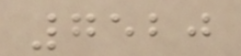7520
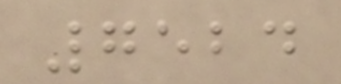7524
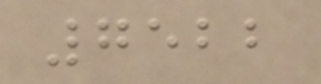7522
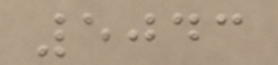5043
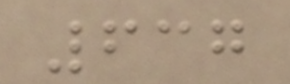637
